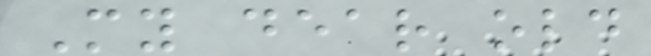My dear old
